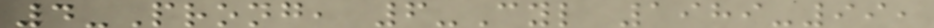4-Prong, 6-Cyl 1989-99,
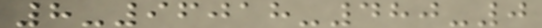8-96018-480-0
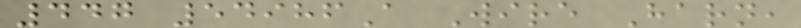447 54986A Wire Harn,
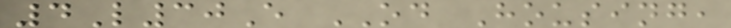4L30E OD Housing,
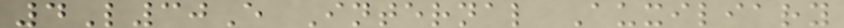4L30E Internal Auxiliary
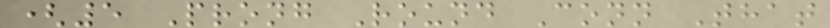(5 Prong Round Conn That
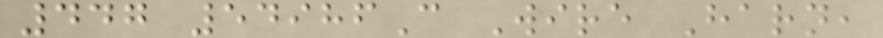447 54986C Wire Harn,
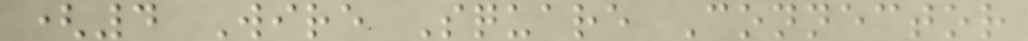(4 Wire Square Connector
